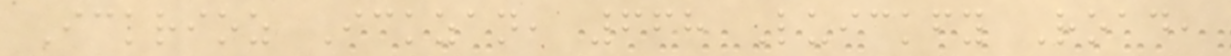Ickrioz Ickzan, 668 Luickfy Road,
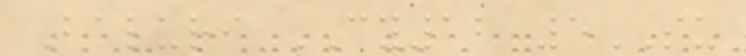Baluri CY12 5SU
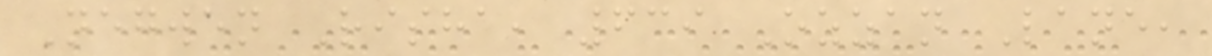Negwen Risha, 639 Ozzan Lane,
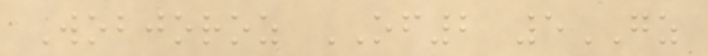Wobjoroz OF2 5GZ
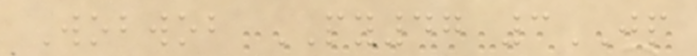Wobwob PY47 3JP
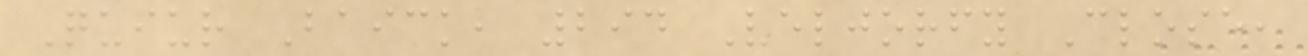Quiur Baick, 294 Veljorfy Close,
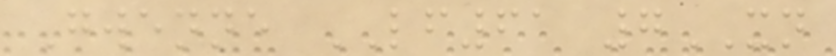Gwenne LF61 7XN
